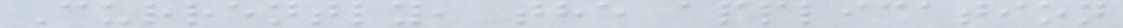Currently, the application
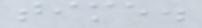time.
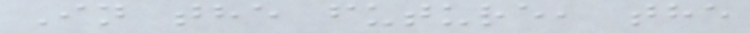In the future, the
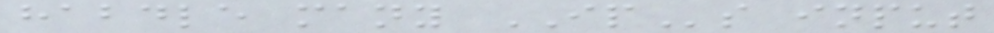habdle many IPs input
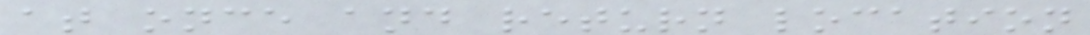at once and return location
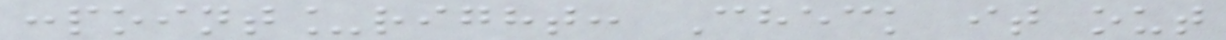:point_right: Check it out
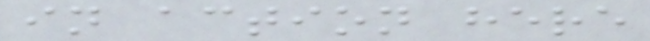in action here
